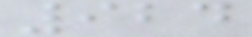924
